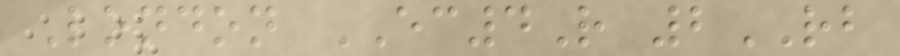London EC4R 2RB
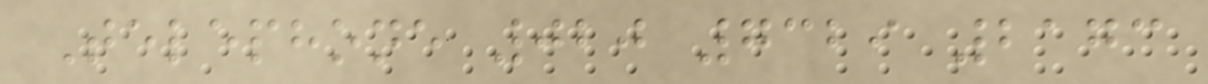Telephone 020 7329 2173
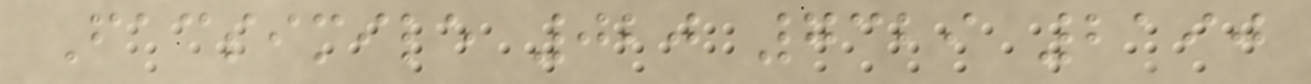Facsimile 020 7329 2190
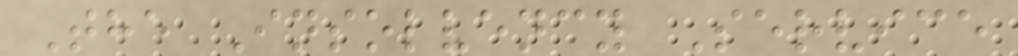The Insolvency Service
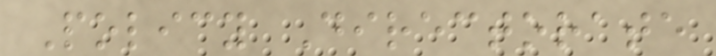Policy Directorate
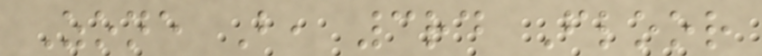Zone B, 3rd Floor
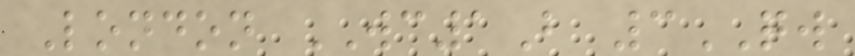London WC1B 3QW
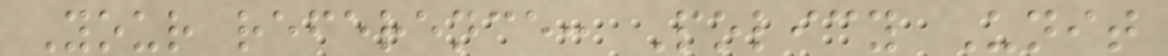Your reference: Policy Unit
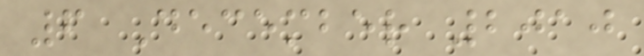6 December 2010
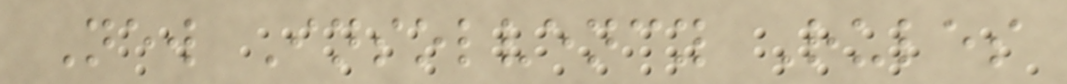New Insolvency Rules
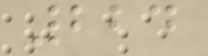224
